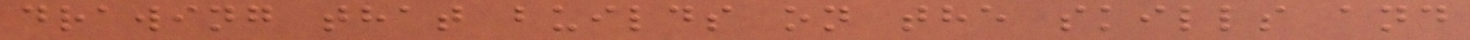drawing that builds on the skills and
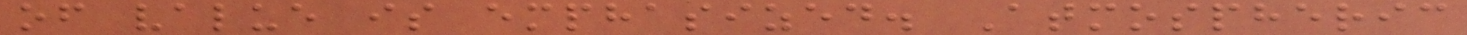of value is emphasized. Atmospheric
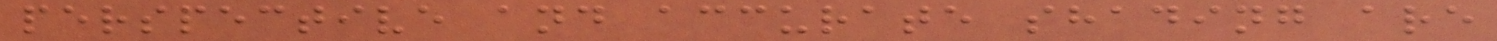perspective and accurate shading are
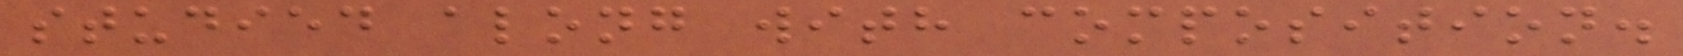studied along with composition.
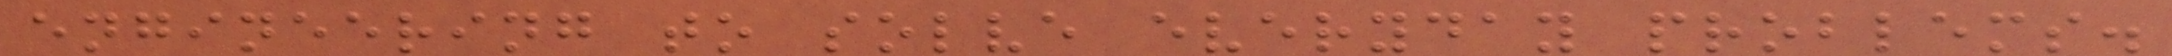engineering to solve everyday problems.
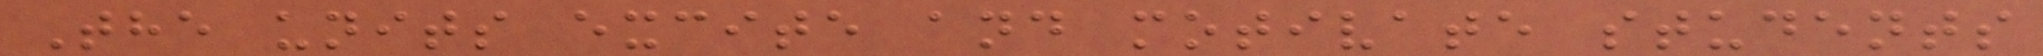The units excite and motivate students
